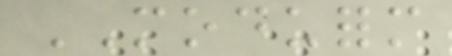MODUFORM
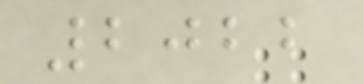2022
